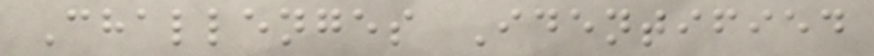Challenges Identified
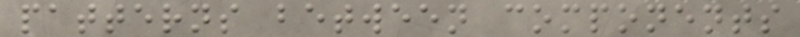patterns between components
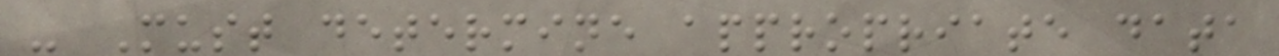- Must determine appropriate data
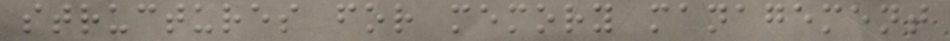structures for memory management
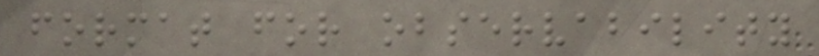format for observability
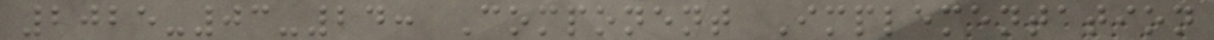2025-03-24: Component Implementation
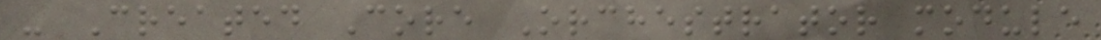- Created Core Orchestrator module
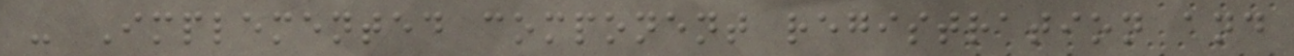- Implemented component registration and
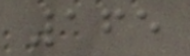165
